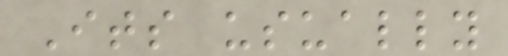Its usually
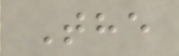The
